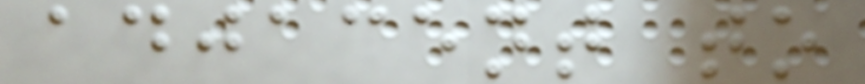adjacent to
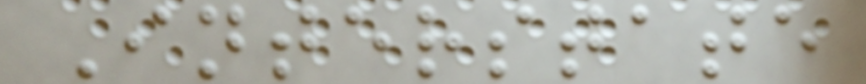Interstate
